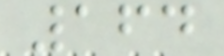164
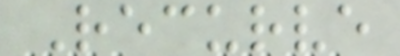Recurve
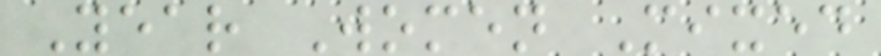Year Women Mixed
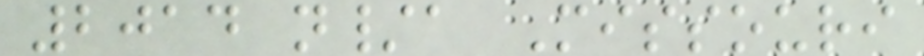2014 n/a Missouri
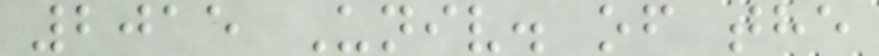2015 Univ. of the
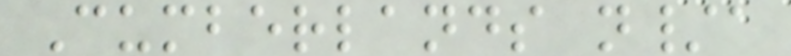Cumberlands n/a
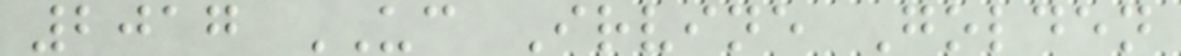2017 UC Irvine Golden
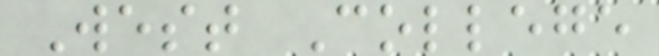West College
